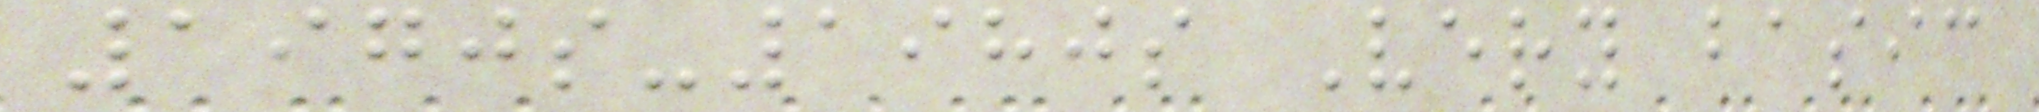1970s-1980s Very basic
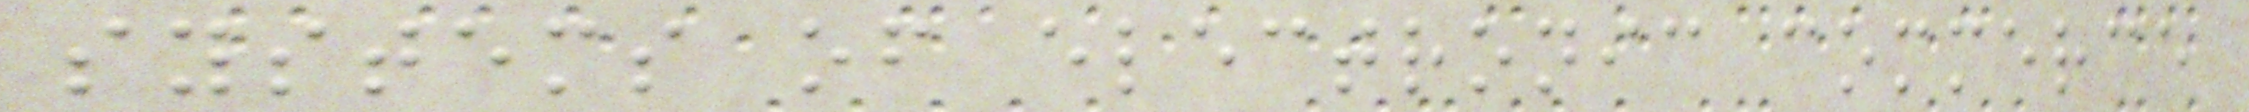systems of electronic commerce
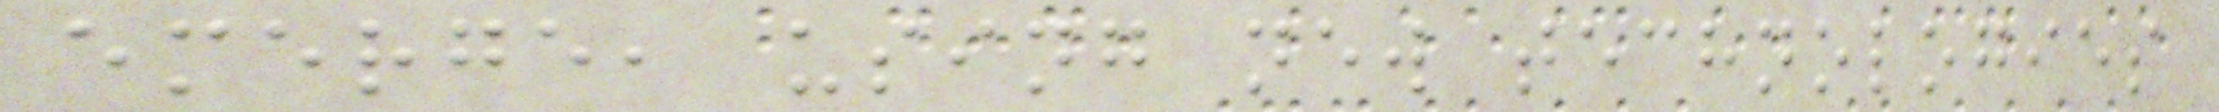emerge, using new technologies
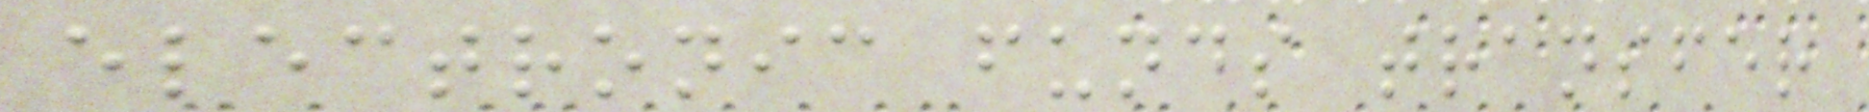electronic funds transfer
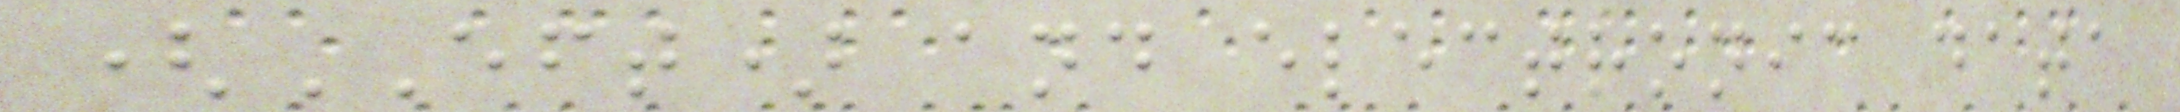(EFT) and electronic data
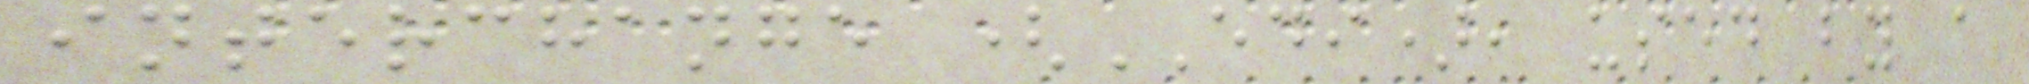interchange (EDI), used by a
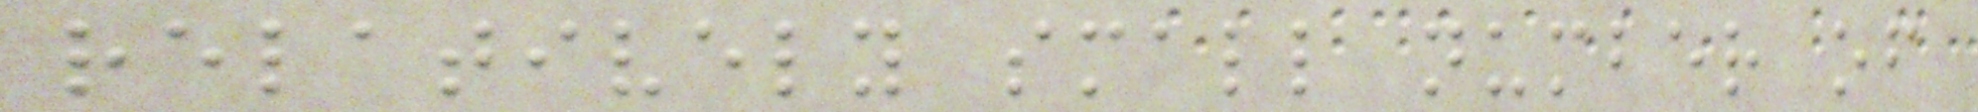relatively small number of
